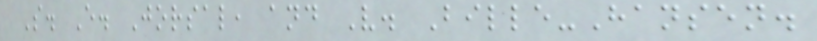S. E. Jorsal, and V. Bille-Hansen.
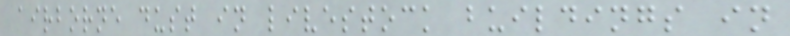airborne dust in livestock buildings in
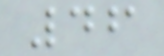46
